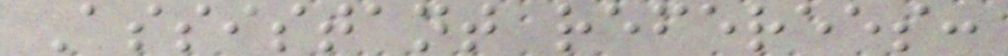Assistant referees:
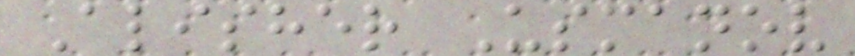Alisher Usmanov
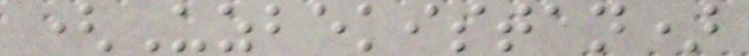(Uzbekistan)
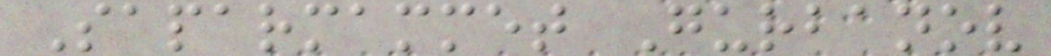Saparmammet Gurbanov
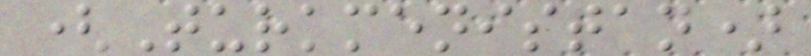(Turkmenistan)
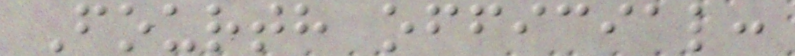Fourth official:
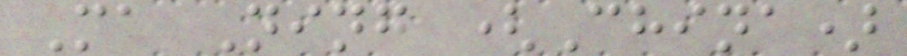Ma Ning (China)
